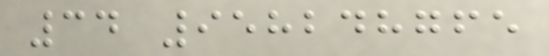34 958248765
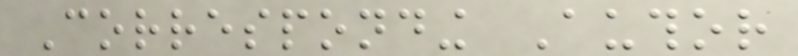Corresponding Author
